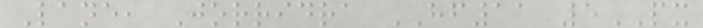Lane, Jorridra HF11 5PX
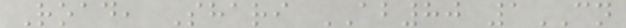Road, Shari AB80 1CN
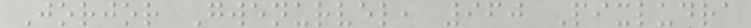Jorjor Gwenurvel, 960 Pixludra
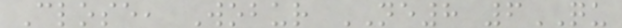Close, Wobur NE8 6QU
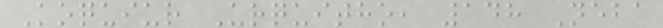Koquiur Urquitho, 148 Neba
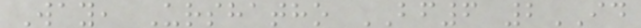Way, Urshatho BF6 2ID
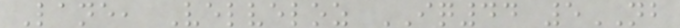Lane, Velveloz IQ44 5NB
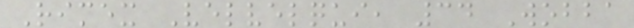Rimex Velvelqui, 34 Wobba
